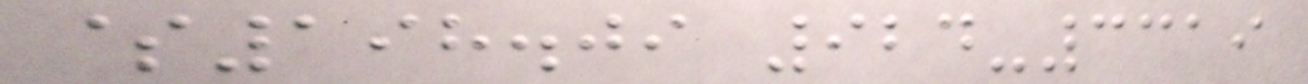$198.09 924-3319
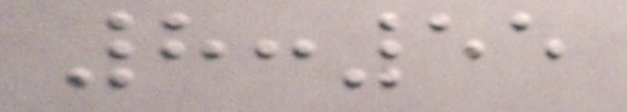8:55
